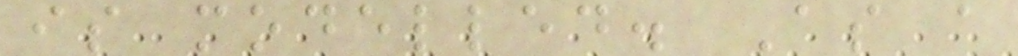is modelled. As a
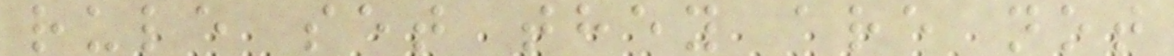rule set they are not
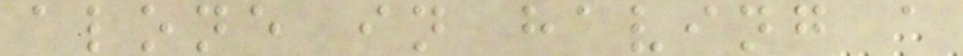alone in having a
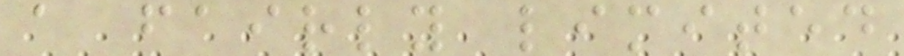a fairly limited
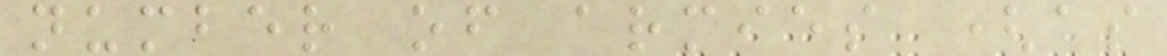number of armies (as
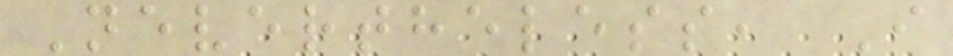Nevertheless, I
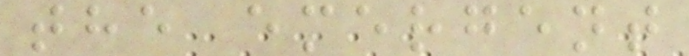the emergent
